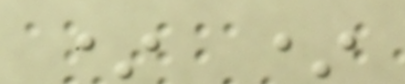* *
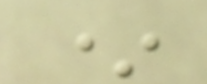*
